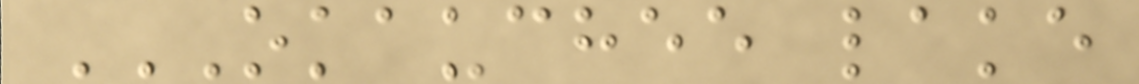OKAUCHEE LAKE
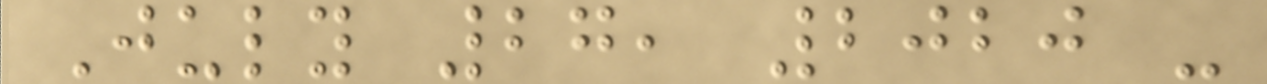July 27, 2020 -
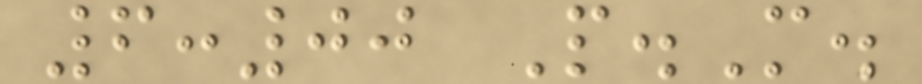6:00 P.M.
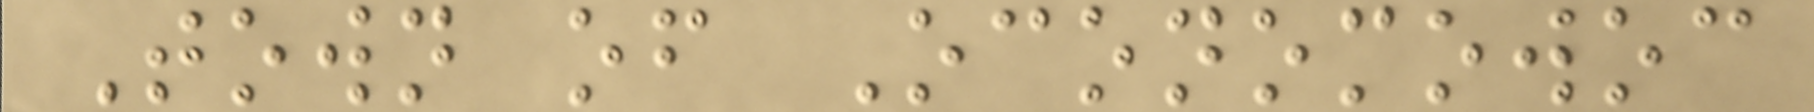Town of Oconomowoc
